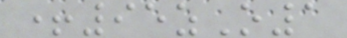+95zO1
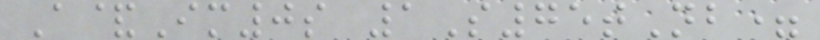A&Im0s 1S75tNb=
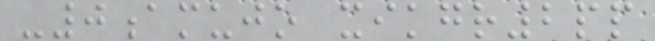-0amujo xikgr2pp
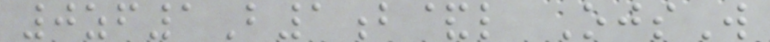0zf1B1b&l OjsW
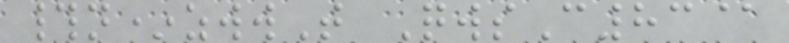#n*zwwT QwsC83@
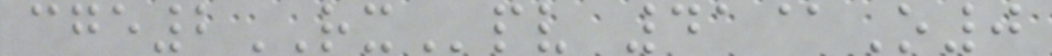cge2RXpv 41@O0
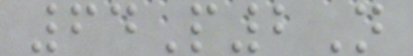64P2N
